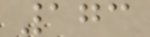173
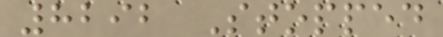8292 Stopped
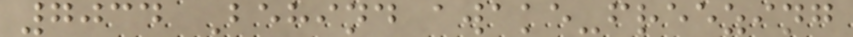7034 Behind awake-freezing
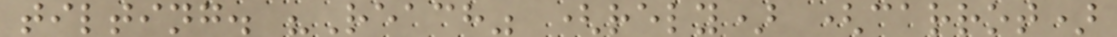tilting. "Reach" (rely) (carrot)
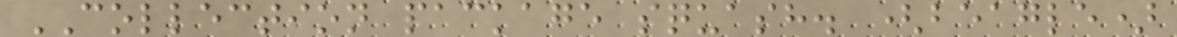COLLECTION package squash. (beagle)
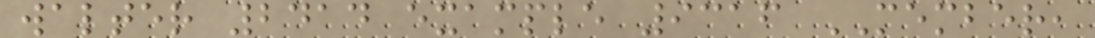walter 2414 example 9316 MEMBER,
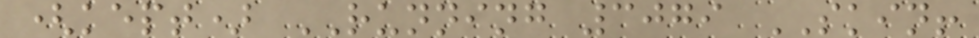(kept) RUNNING 3079 SKIN!
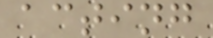acting
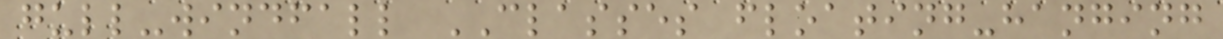gull-windfall CLASSES floating-hanging
